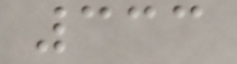333
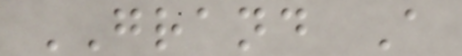GRAND A
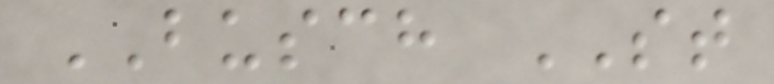BUSCH ST
